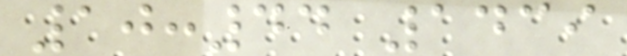10:44 1439
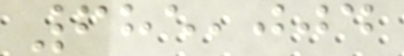685,004
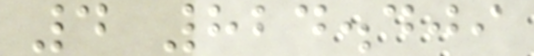4 824.409
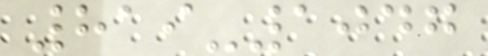819-1047
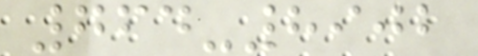764-8902
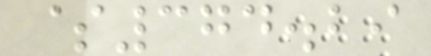$374.29
